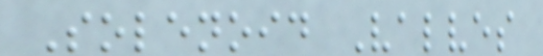Solenoid Valves
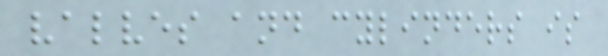valves and cylinders is
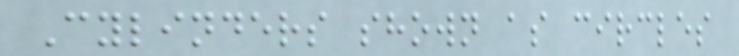Cylinders shown as circles
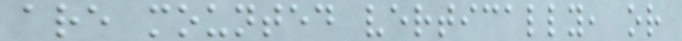are mounted vertically, or
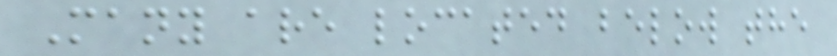Many are located below the
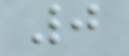0
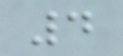4
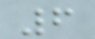6
